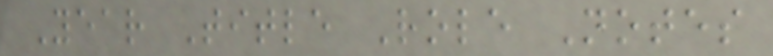Year Title Role Notes
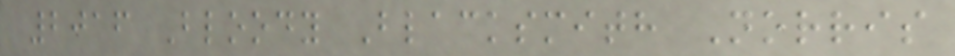2016 Bloody Blacksmith Norris
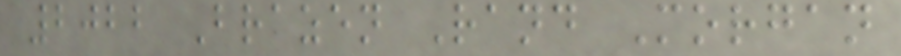2022 Brazen Rand Morgan
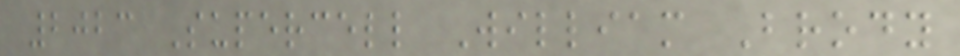2023 Supercell William Brody
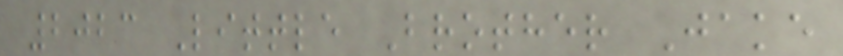2023 Little Brother Jake
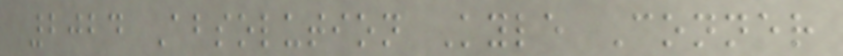2024 Absolution Kyle Conner
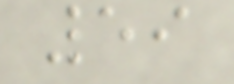59
